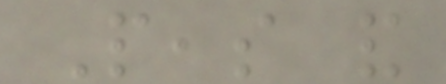Peas and
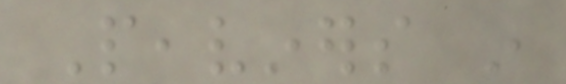Peaviners in
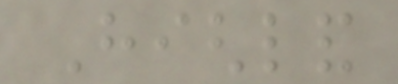Highland
